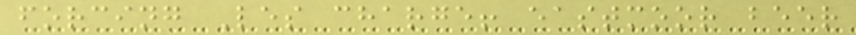forcing Les charge! eastmoor beer
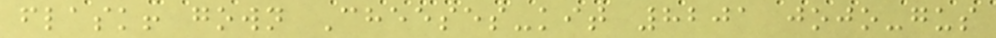flask! gown Cheeses-kit 8201 jojo-gus
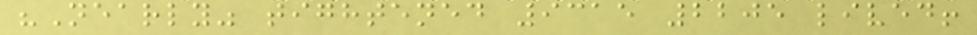"Nearly" tightened 9315 2205 lived!
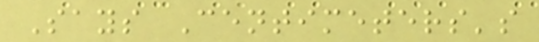Says Centimeters's
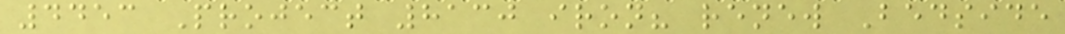4453 Project 8130 iron? renew Bedside
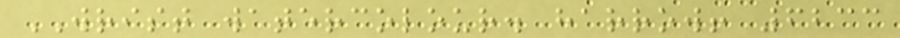WRIST watercolour. harrow! 6233
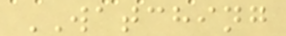WATCHING
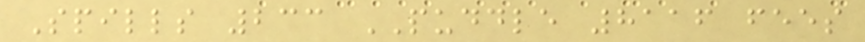Spills 233 PUDDLE 8116 fees
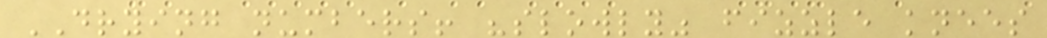DRYING numbers! "slowly" fizzle knees
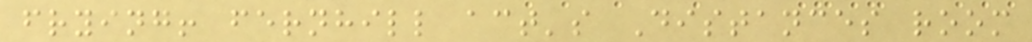frying! fernhill act's Distances room
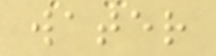water
